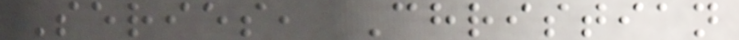Series, Christian
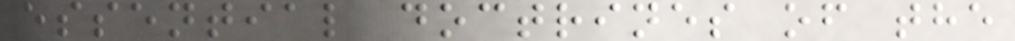essential doctrines of the
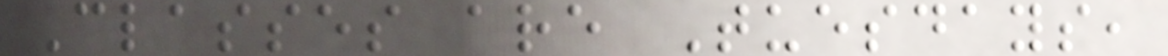Classes are Tuesdays,
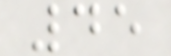45
